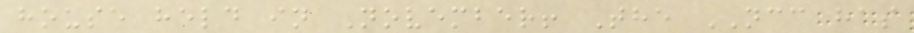house held in November! The NCC has
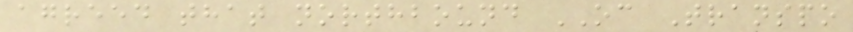agreed that northbound OC Transpo
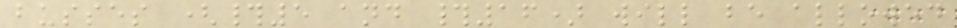busses (#5 and #16) will be allowed
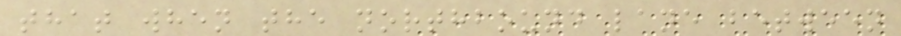that when the northbound lane between
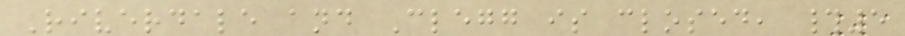Riverdale and Clegg is closed, #5
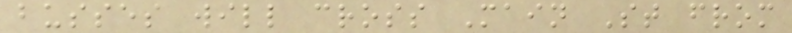busses will cross Main St from
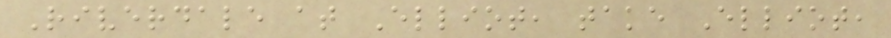Riverdale at Elliot, take Elliot,
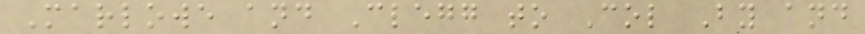Marlowe and Clegg to Col By and
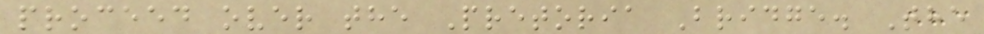proceed over the Pretoria Bridge. The
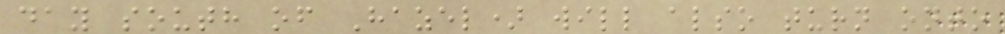day south of Hazel) will also turn onto
